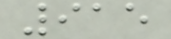915
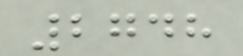2748
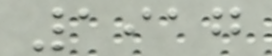1917
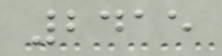2415
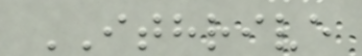ITHRIVE
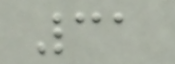31
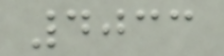4033
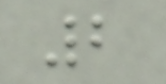2
